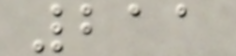211
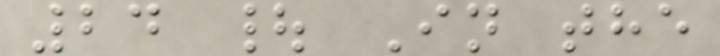24 | In the
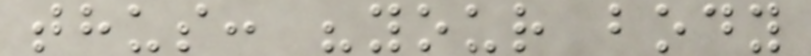thus: "your body
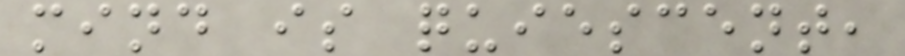mind is quiescent,
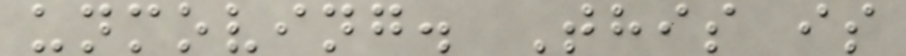unmoving. This is
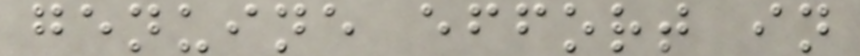genuine effort in
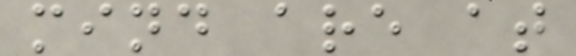mind are at
